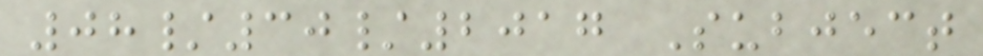08/30/2017 Subject
